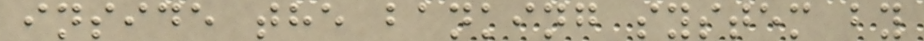inside the banking system by
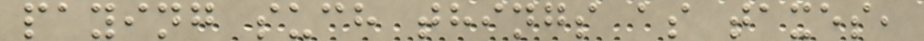paying such things as taxes,
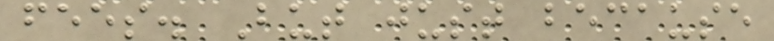fees. But just because
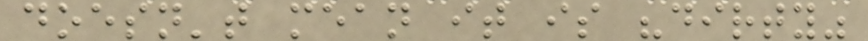doesn't mean it is "dirty"
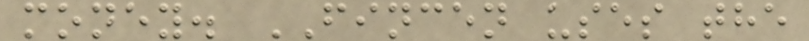money. FINCEN uses the
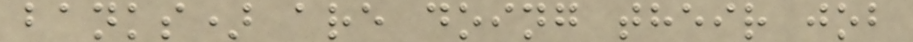banks) are doing their job
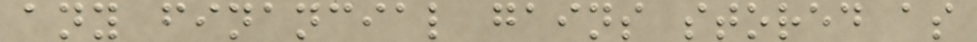any financial gains stored as
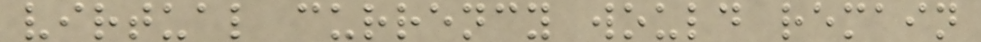virtual currency would remain
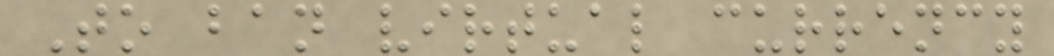To ban virtual currency
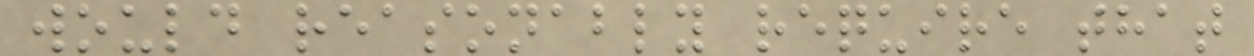would reasonably require that
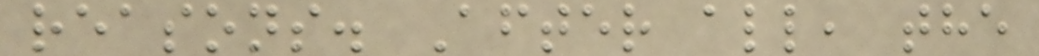reasons. After all, the
